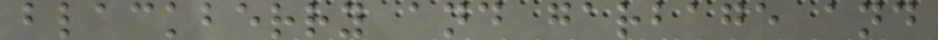blackberry and garbage and
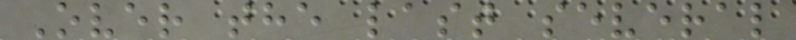Over the last several
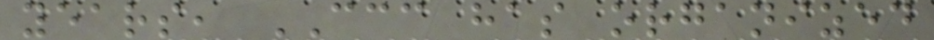years, CCC has organized
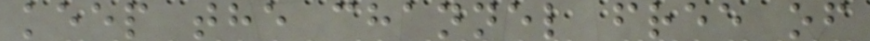keep the channel free of
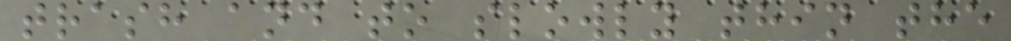trash and to slowly thin the
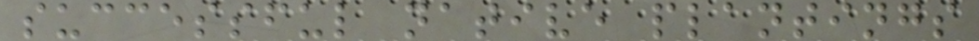successful native plantings
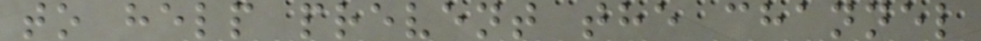to help prevent the channel
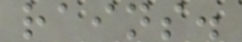rains.
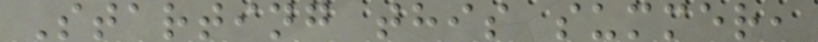Starting this summer,
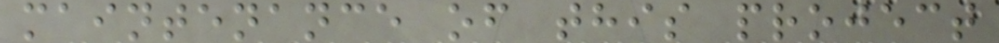maintenance of this project
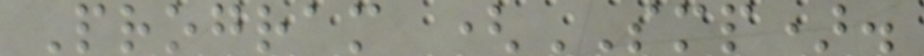Program (SMP).
